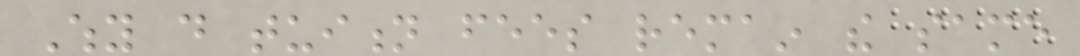Why do tuition fees remain the same
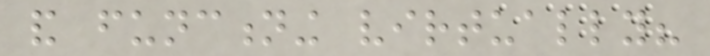and functioning virtually?
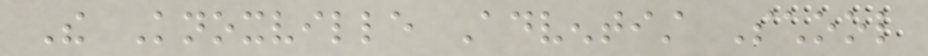The Knoxville Adventist School
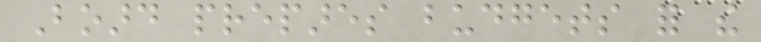Board prepares budgets for the
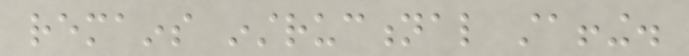remains instructional staffing.
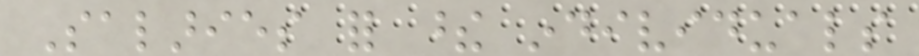Salaries for these individuals
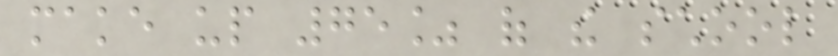make up 75% of the school
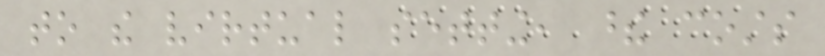to the virtual setting, these costs
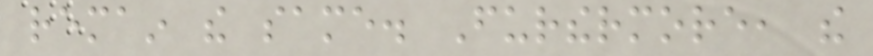remain the same. Furthermore, the
